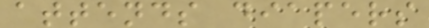attends diapers
